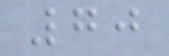70
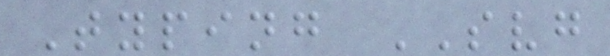Typing SVG
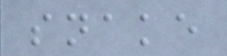snake
